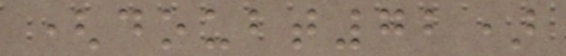(doubt72)
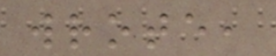wrote,
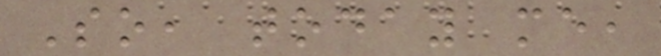So, today me,
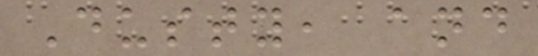Dusty, and
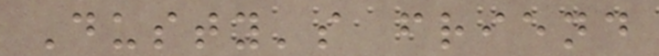Dusty's friend
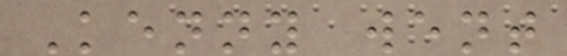Kenny went
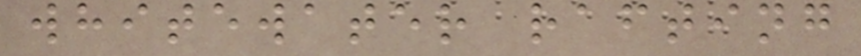whitewater rafting
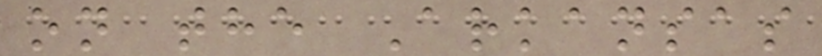on the Arkansas
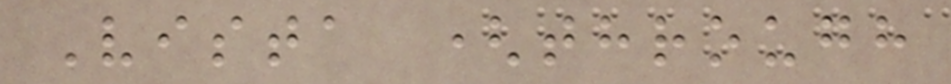Vista (through
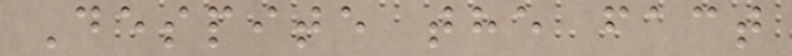Despite the fact
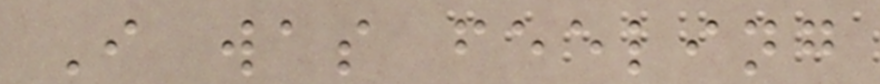I was feeling
